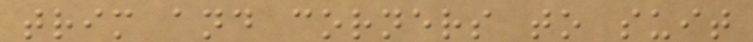trim and corners to suit
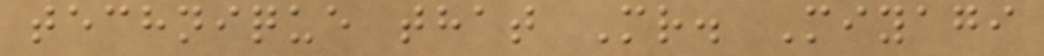technique that Mr. Miyagi
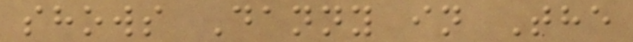shows Danny in The
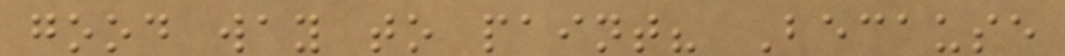good way to paint? Because
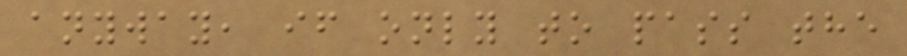anyway, if only to pass the
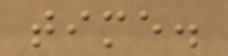time.
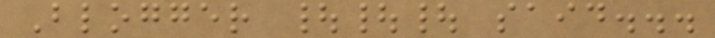Blogger ||| said...
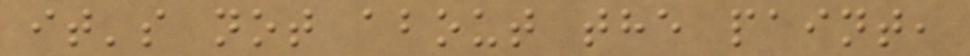it's not about the paint,
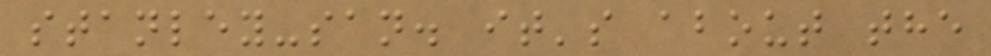stanley-san. it's about the
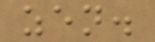zen.
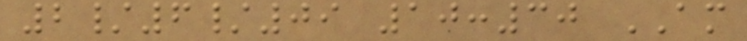2/6/09 10:30 AM
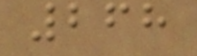268
